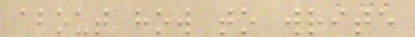about how to write
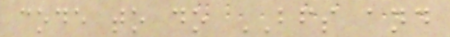code to do BFS and
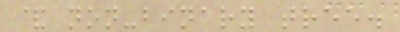& non-binary tree.
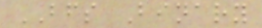BFS Binary
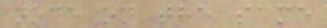node on the same
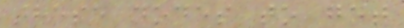these nodes to get
